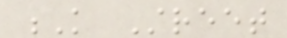K Street
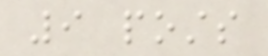9 posts
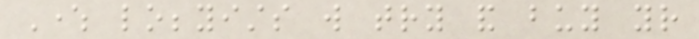Where lobbyists will try and buy your
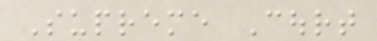Supreme Court
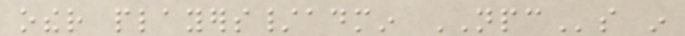other players/admin NPCs in
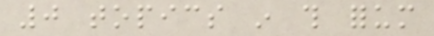0 topics in this forum
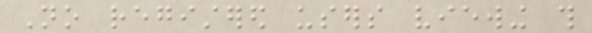No registered users viewing this
